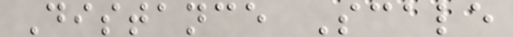Distance Scale
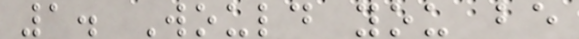1. Would you be
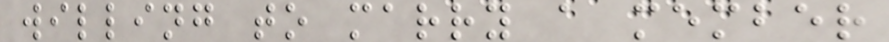willing to marry a member
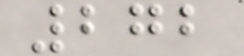272
